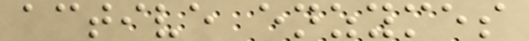active enzymes
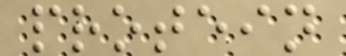protein
